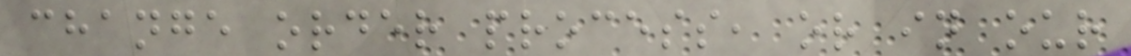change order process, or in our
